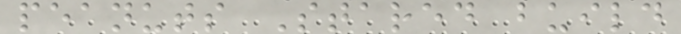peanuts Stared build
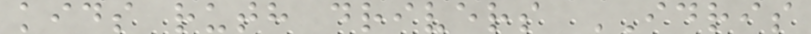kids ruth drivers IDRIS
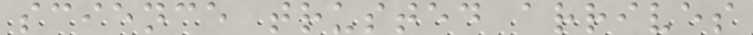science trusted arrives
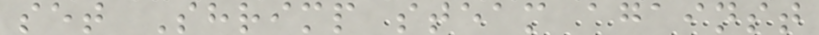set Shrimp steam against
